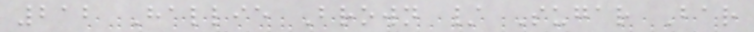212 Hallie Brown / Sugar Bar
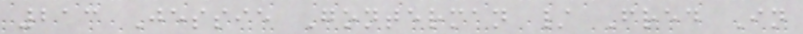213 Jessie Gonterman / Fred In
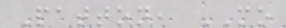Patton, MO
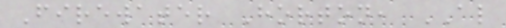Firewater Horton, AL
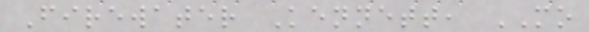Firewater Kennett, MO
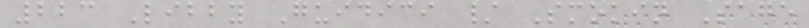223 Libby Guidici / Smokin Sage
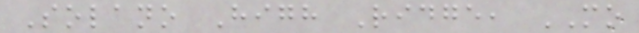Solano High Ridge, MO
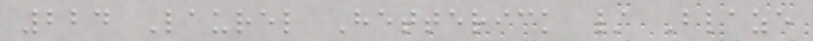224 Laurel Hetterick / Blaze
